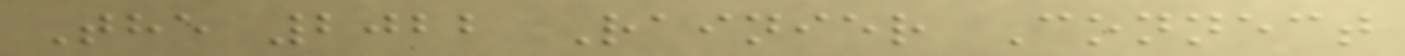The 2022 Rainier Connect
